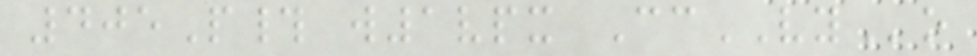405P# w1vpx CcVYo
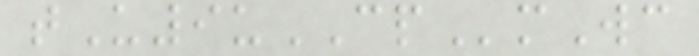tU9uCPmWc
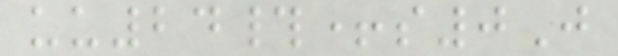uu24#+s0J
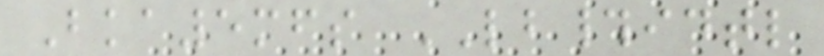Bka5mfs LB#idtl
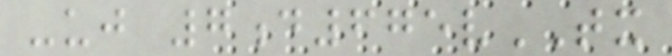-uj 7d675vTX
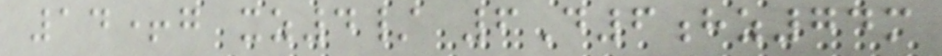14+g xz4/ 6D6hz74m
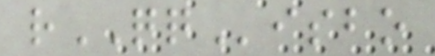rQQisbo
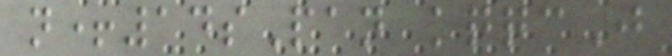n+14sPan kqqcJ
